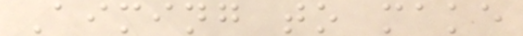Aiming to make
